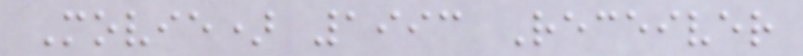Movie) 1993 Receiver
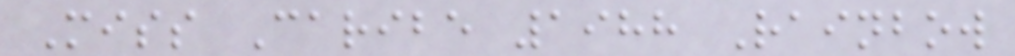Miss Caribe 1988 Rainbow
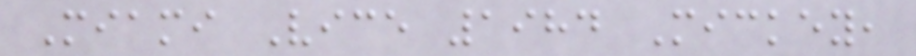Miami Vice 1984 Mickey,
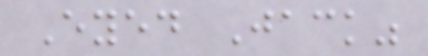Eyed Jack"
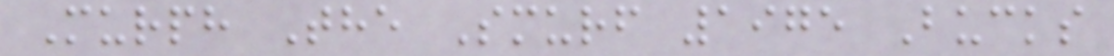Murph The Smurf 1975 Bucks
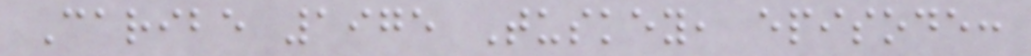Caribe 1975 Tuskey, episode:
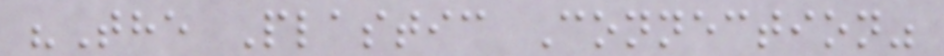"The Plastic Connection"
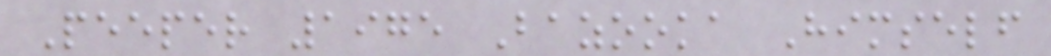Peeper 1975 Bazooka Himself
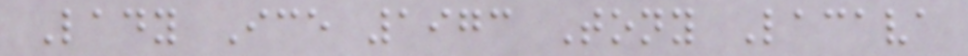Lady Ice 1973 Tony Lacava
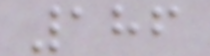186
